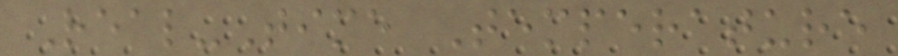Real-Time Temperature
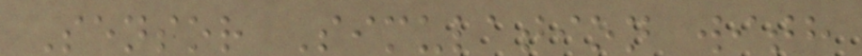Sensor Simulation with
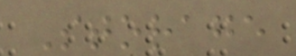Storage
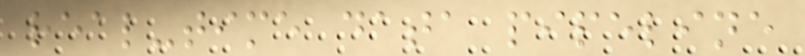real-time data pipeline
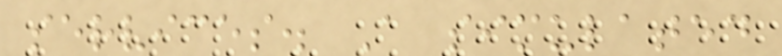services. A simulated
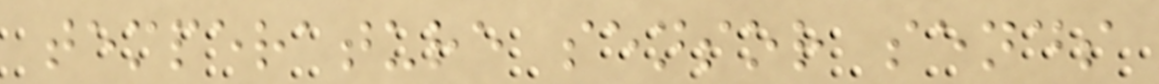temperature sensor sends
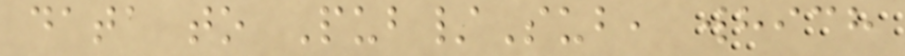data to Pub/Sub, which
